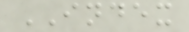INDEX
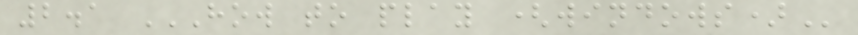2.1 HOW TO PLAY (WINDOWS)
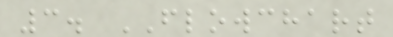3. FLOWCHART
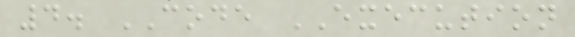4. CODE EXECUTION
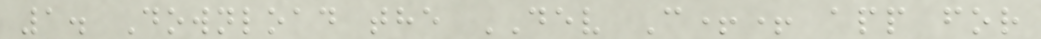1. Download the DEV C++ app for
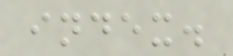index.
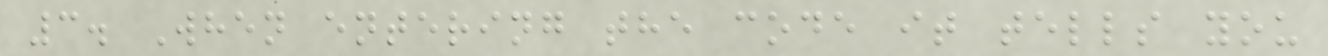3. When entering the code it tells you
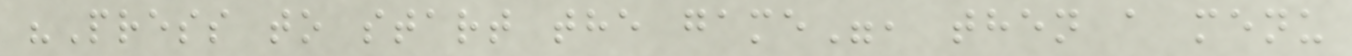"Press to start the game", then a menu
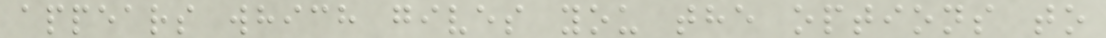appears which gives you the options to
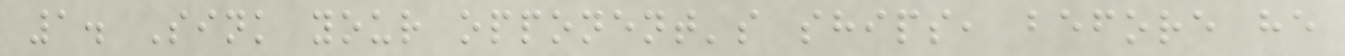1. Sink your opponent's ships, before he
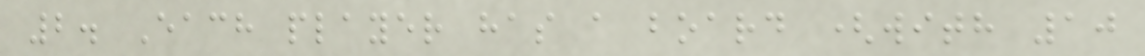2. Each player has a board (with 10
